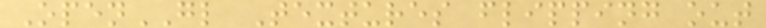OpenGL Textures flipping out
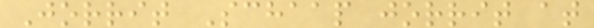Jorrit Schaap jorrit at
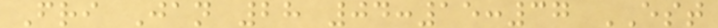Fri Jan 28 04:15:37 EST
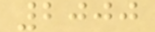2000
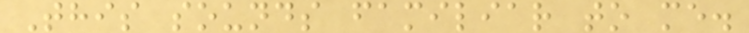This sounds familiar to me.
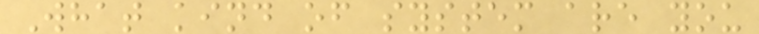What kind of system are you
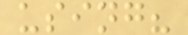using?
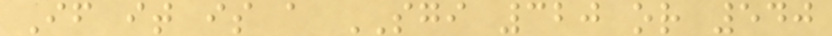If it is a SGI 320 or 540
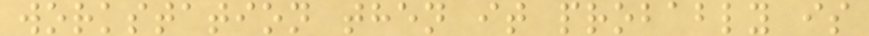workstation then it probably is
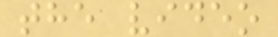the video
